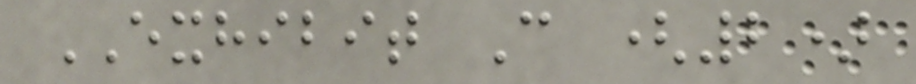EXHIBIT C (2)
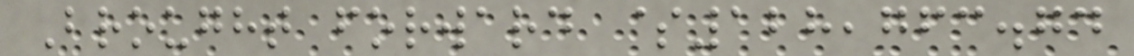Brought forward $128,763.74
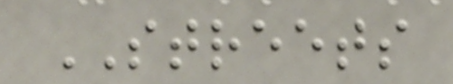STREETS
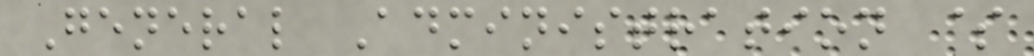General Administration $
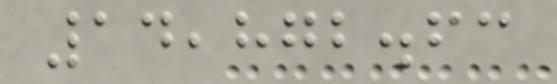14,872.63
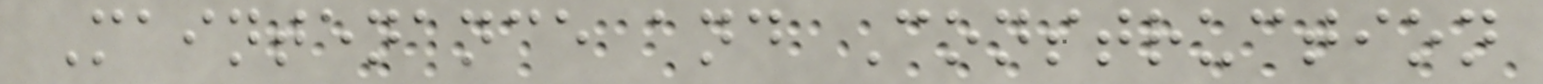Maintenance and Construction
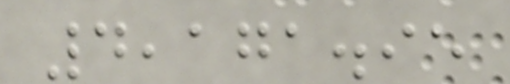4,171.95
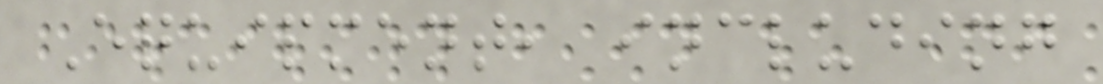Equipment, including
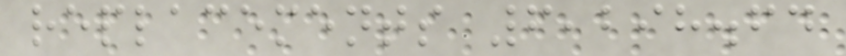replacements 6,298.64
